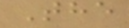The
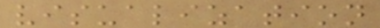visualization
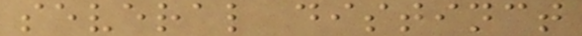several distinct
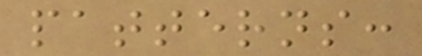patterns:
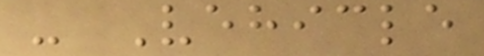- Vehicle
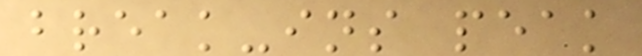break-ins peak
